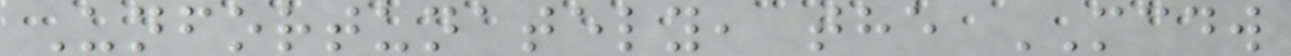Unfortunately, the MCDW
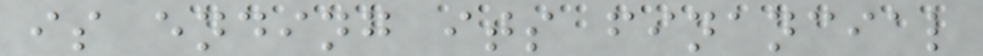is ending its financial
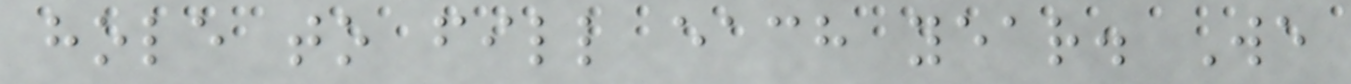hole to fill each year. We
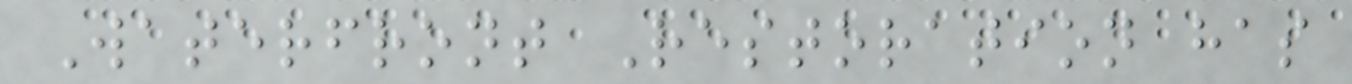Waterfront Restoration has
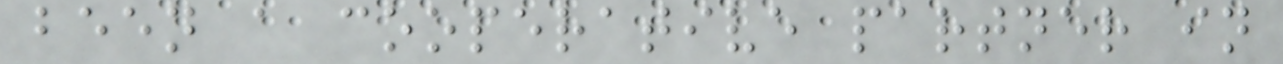been a cooperative partner in
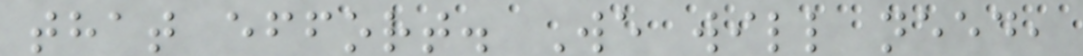that effort. We will need,
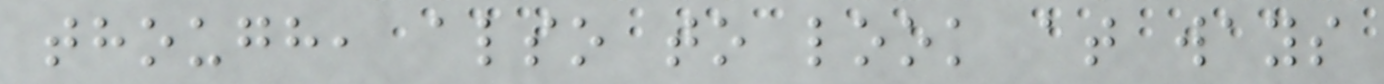though, also to look at ways
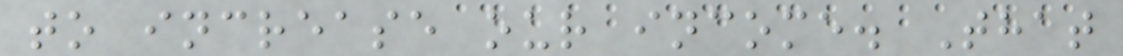to increase our income. That
